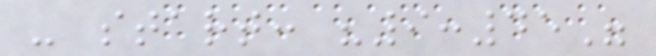- start: "9:45"
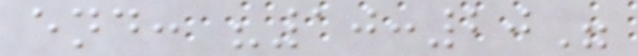end: "10:20"
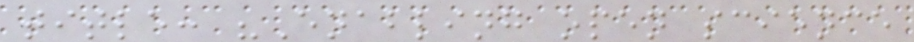title: "Enabling open science
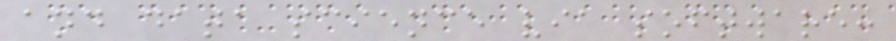and data science via software:
